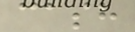cash
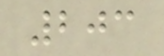203
